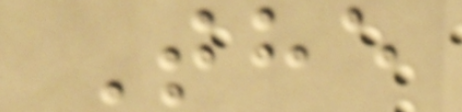The
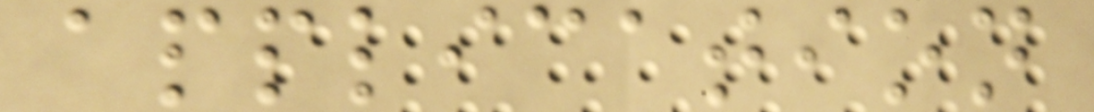application
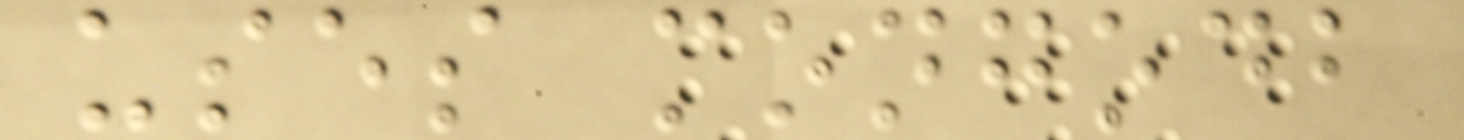uses mongodb
